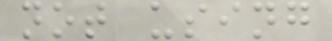not using
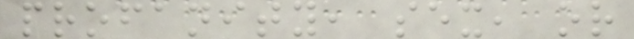profanity, sex, or
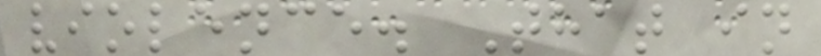violence. That in
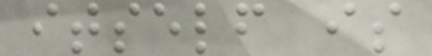itself is
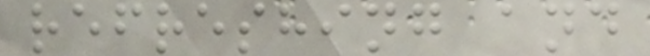refreshing and
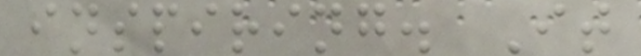inspiring. It
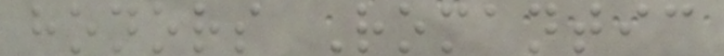honors Romantic
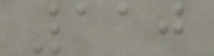110
